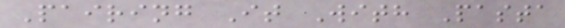Pairing It With Pasta
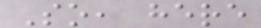So, here
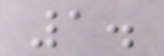1.
